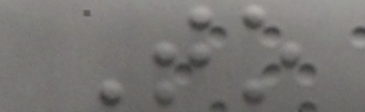To
